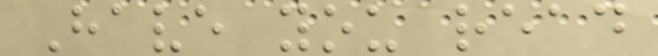Have you read
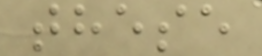these
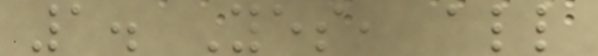1. Yes, all
